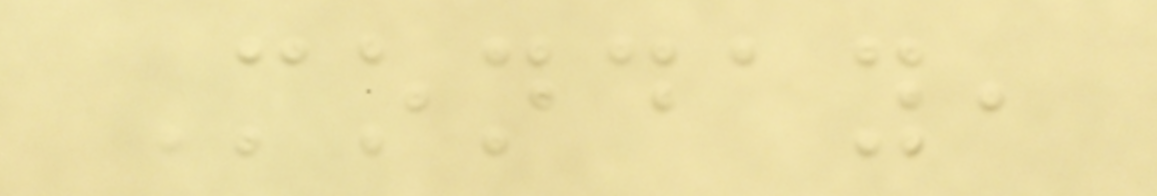Monday,
